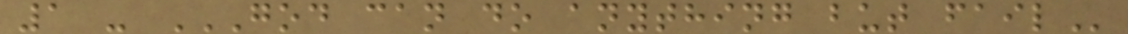1 - GOD CAN DO ANYTHING BUT FAIL
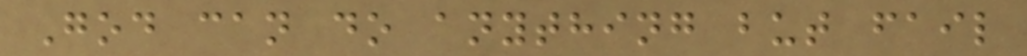God can do anything but fail
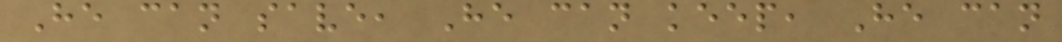He can save, He can keep, He can
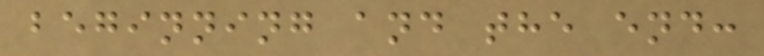beginning and the end:
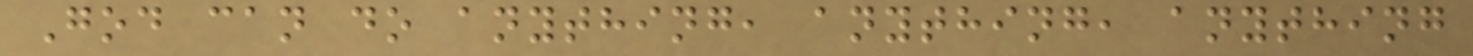God can do anything, anything, anything
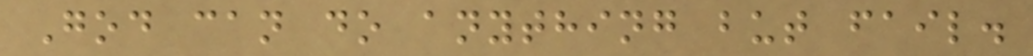God can do anything but fail.
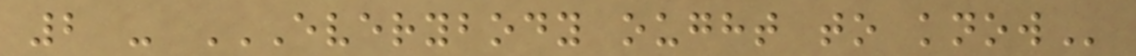2 - EVERYBODY OUGHT TO KNOW
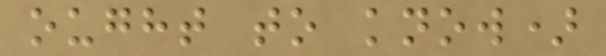ought to know)
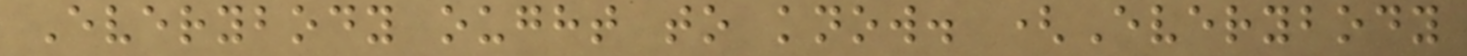Everybody ought to know. (Everybody
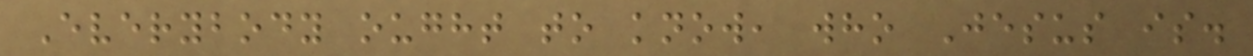Everybody ought to know, who Jesus is.
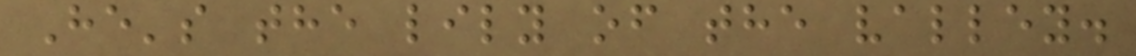He's the lily of the valley.
